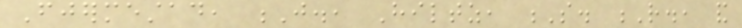Fjermestad, J., Hiltz, S. R., and
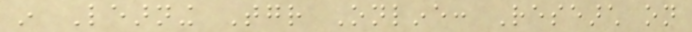in Learning Together Online: Research on
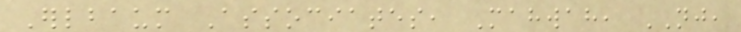Erlbaum Associates, Mahwah, NJ,
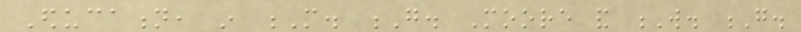Education, in M. G. Moore and W. G.
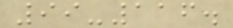99-116.
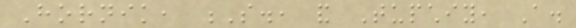Hornik, S., and Tupchiy, A.
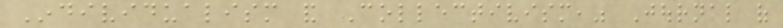Individualism and Collectivism," Journal of
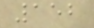152
